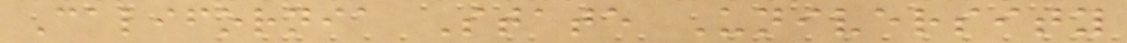California State University
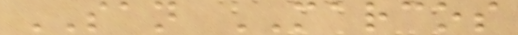SAN MARCOS
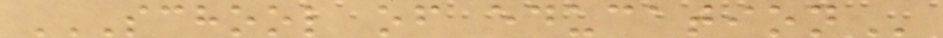SCHOOL OF EDUCATION
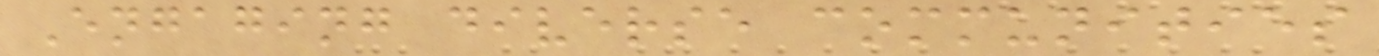Engaging diverse communities
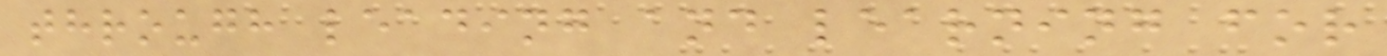through leading and learning for
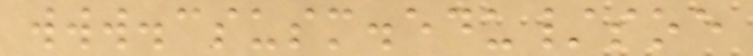www.csusm.edu/soe
